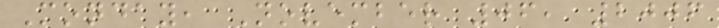Monday, November 06, 2006
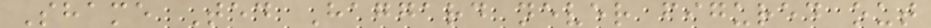Shame Ted Haggard never figured out
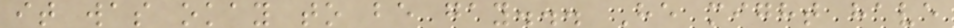it was okay to be gay... He might have
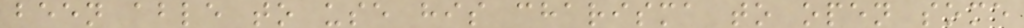been able to use his charisma to open some
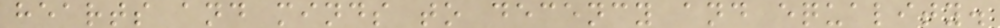hearts and minds to decency and equality.
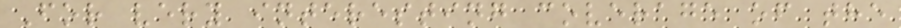For very interesting coverage of the
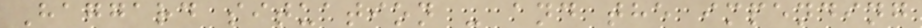Haggard situation - and the impending
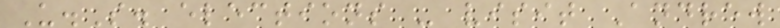U.S. elections - visit Andrew
